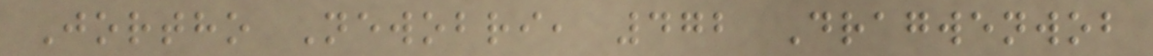Jortho Newobri, 472 Dragwenwob
